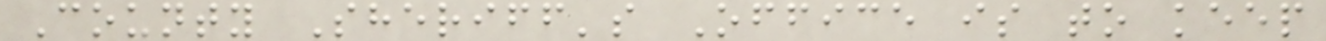County Sheriff's Office is to keep
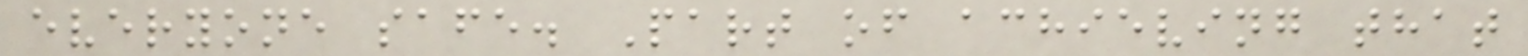everyone safe. Part of achieving that
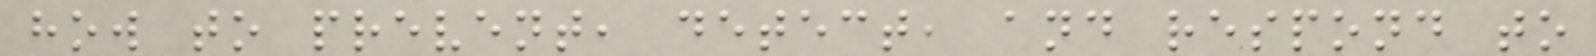how to prevent, detect, and respond to
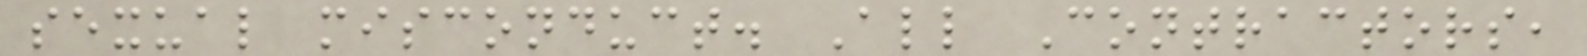sexual misconduct. All Contractors,
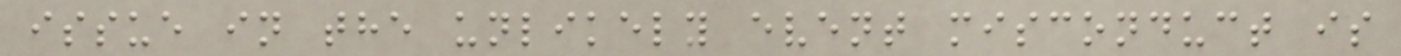issue in the unlikely event misconduct is
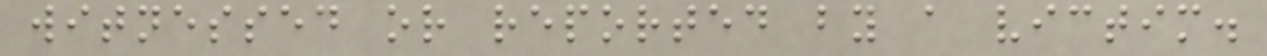witnessed or reported by a victim.
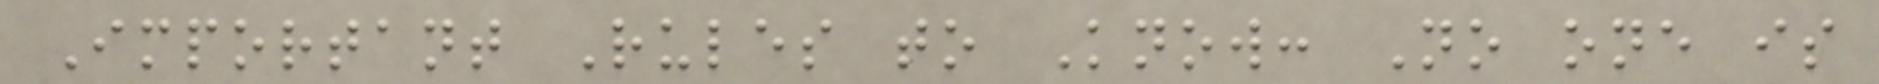Important Rules to Know: No one is
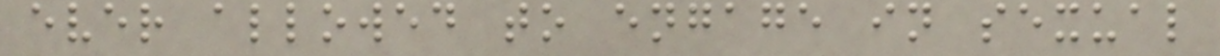ever allowed to engage in sexual
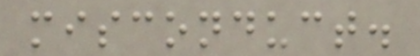misconduct.
